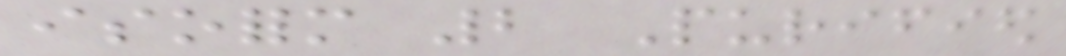isoform 2 Purified
